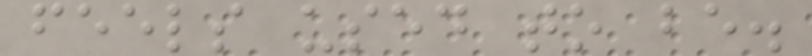feels used to be.
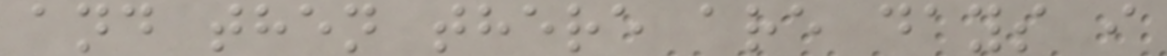and then there are days i
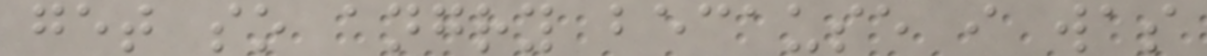get so angry because i was
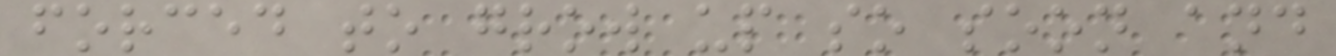forced to grow up so soon and
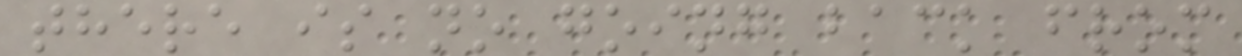there is no going back from
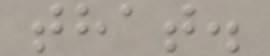that.
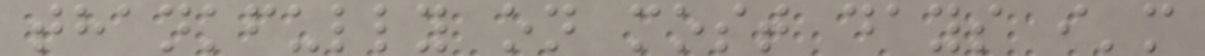thankfully on most days i'm
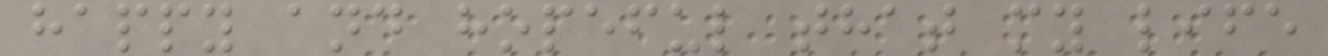happy and hopeful that my life
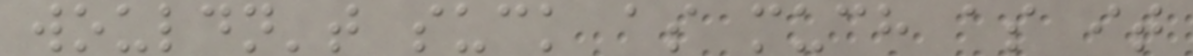wouldn't suck as much as it
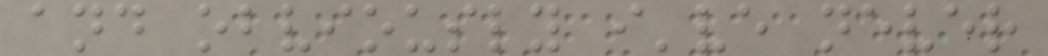and obviously i've never
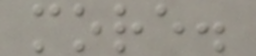more.
